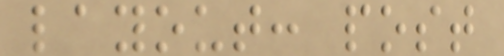layout: post
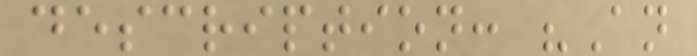description: "An
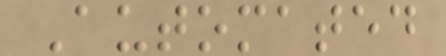Automated
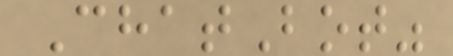ChatBot"
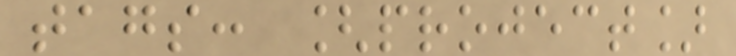tags: [project]
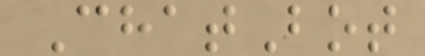ChatBot
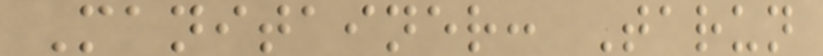Manitainer: Tarun
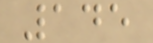145
